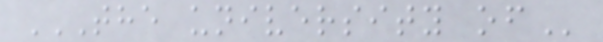THE UNIVERSITY OF
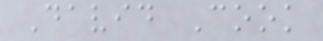David Cook
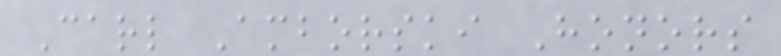Carl Amborski Honors
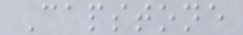Capstone
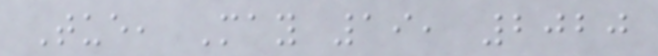Tue, May 19, 2020
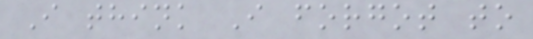I think I forgot to
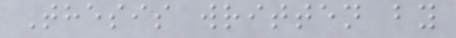Thesis written by
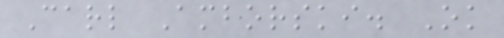Carl Amborski. Ok
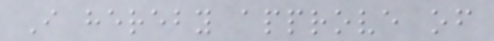I hereby approve of
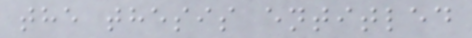the thesis entitled
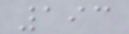193
